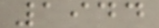1944
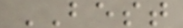BEST
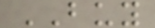BUY
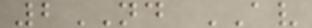2ND AV
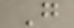G
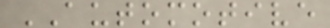AUTOMOTIVE
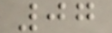07
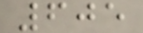605
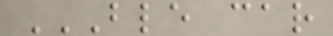BLE CAR
